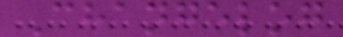Changelog
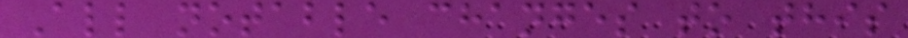All notable changes to this
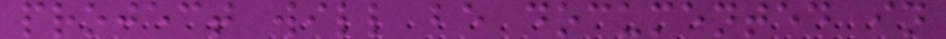project will be documented in
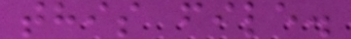this file.
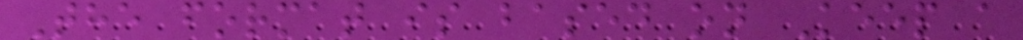The format is based on Keep a
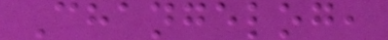Changelog,
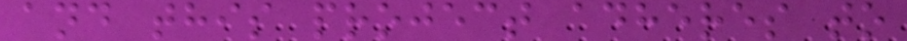and this project adheres to
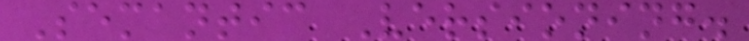Semantic Versioning.
